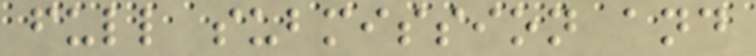full submission and
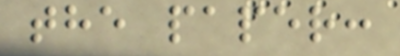the paper:
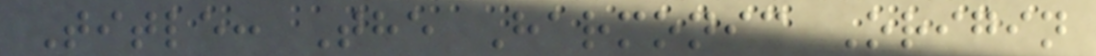Title: The Harmonic Origin
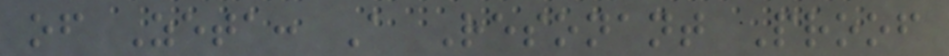of Zeta: A Resonant Proof
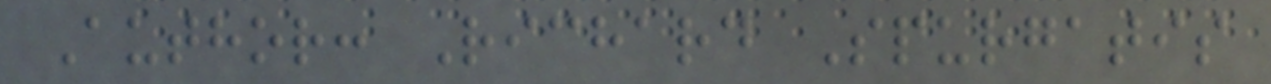Author: Richard Spurgatis
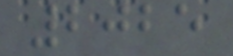2025
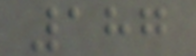187
